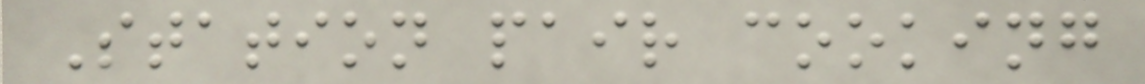Station pair cooking
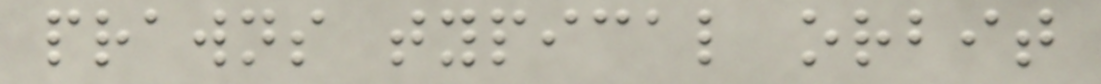prawns typical orbit
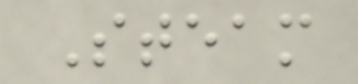Steam
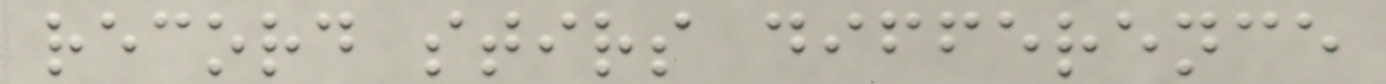record stirs difference
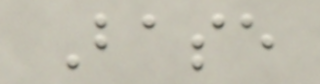Base
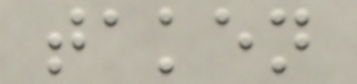taken
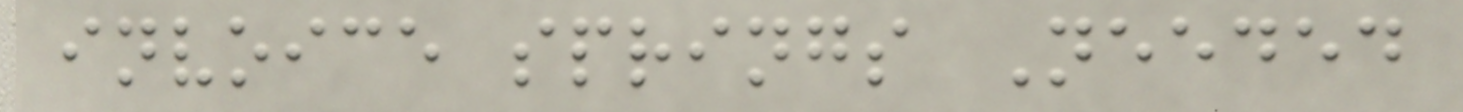invoice springs Needed
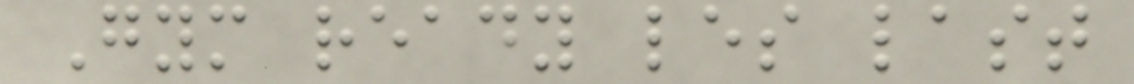Gym ready les last
